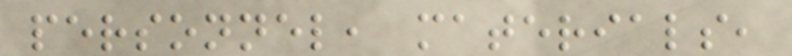personnel, materials,
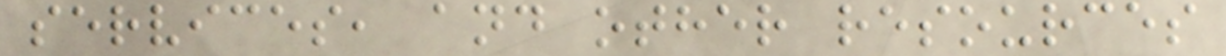services, and other resources
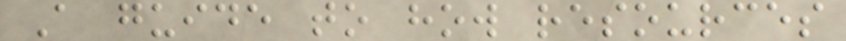A guide to how resources
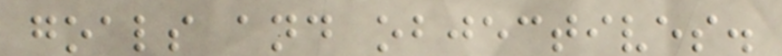goals and objectives.
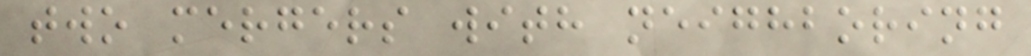two mergers with neighboring
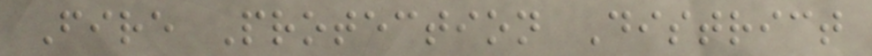Fire Protection District
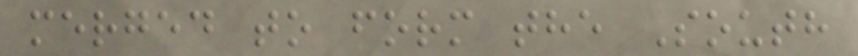merged to form the South
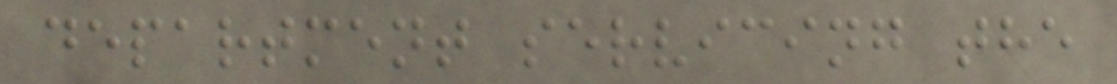department servicing the
